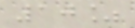10%
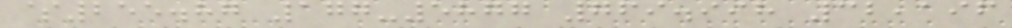$255.87 177-5877 769.998 32,196
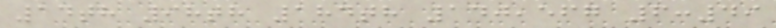14th 98th 184th 140,567 6:49
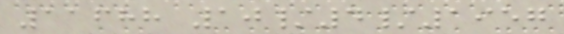11688 10/4/1957
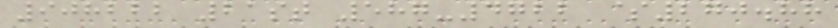908222 21st 587-4722 $270.88
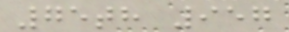75th 957
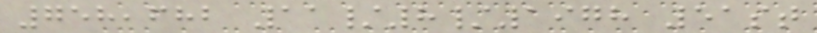758,682 11/8/1978 51st
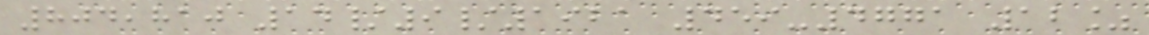804,810 14/9/1921 459-4771 12%
